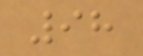98
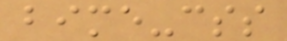bime-css
